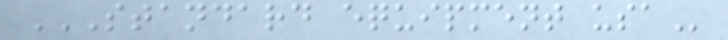STANDARD EQUIPMENT USA
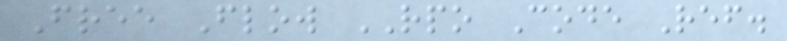Free Flow RPO Code Ref.
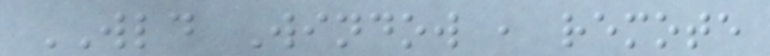WLD Window , remote
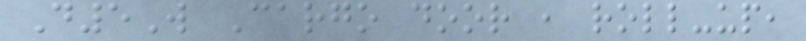D5W Cargo door , roll-up,
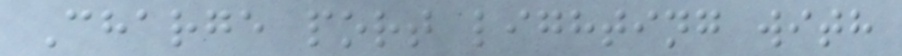Charge port lighting with
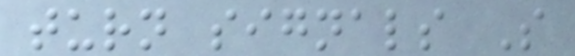turn signals S
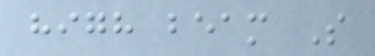high beam S
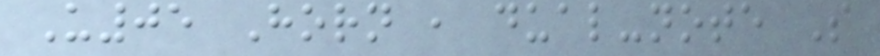U05 Horn , dual-note S
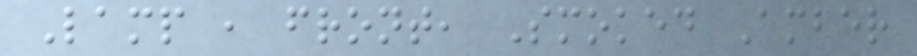Lamp , front, Smoked Amber
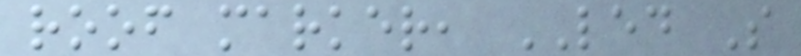roof marker, LED S
